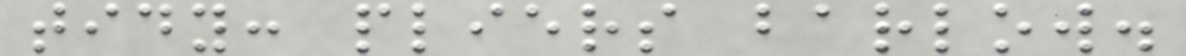tidy: pliers barlow.
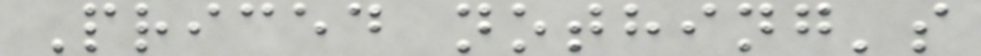Priced nothing's
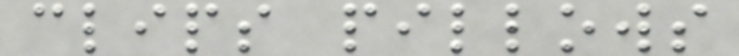clips pillows
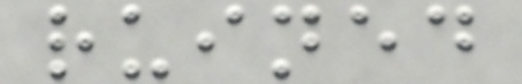ruined
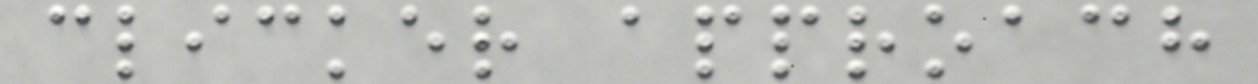clicker approach
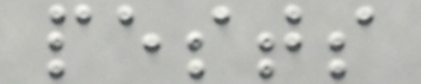pests
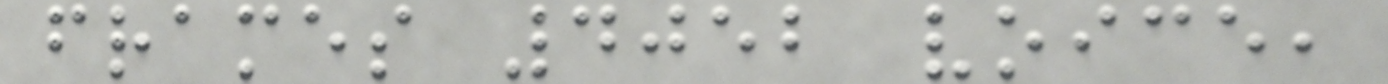frames 4052 voice,
